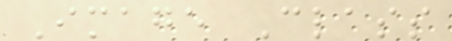Image Class
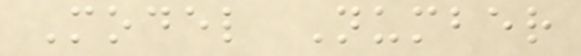Model Number
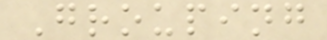Grouping
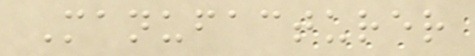Manufacturer
